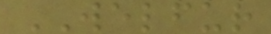WELFUR
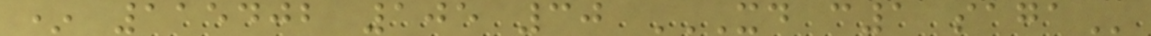* 115402 105 30 XD C1 SAGA
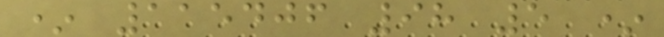* 115406 98 5 *
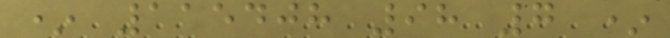* 115408 98 7 *
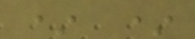* *
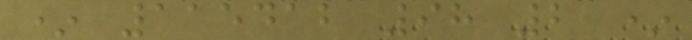* 115412 98 2 *
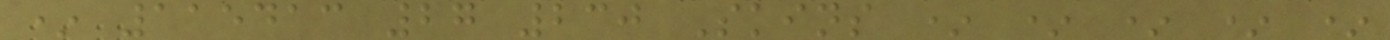* 115413 27 230 Skins * * * * *
